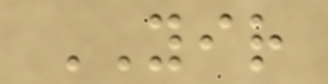YIR
